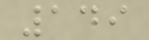149
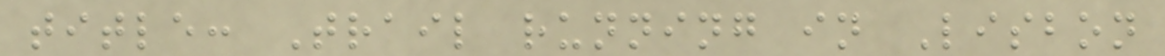title: Trail running in Lisbon
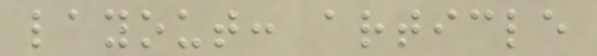layout: article
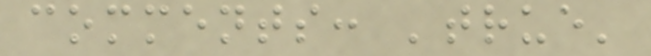comments: 'true'
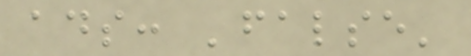ads: 'false'
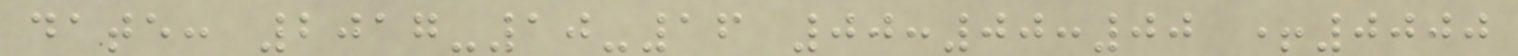date: 2017-10-16 00:00:00 +0000
